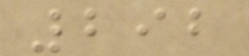292
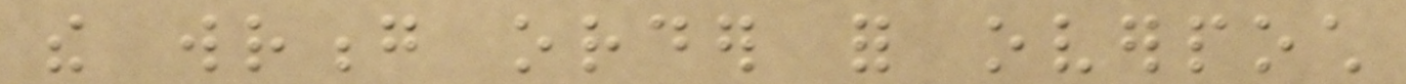the wrong order for overpoch
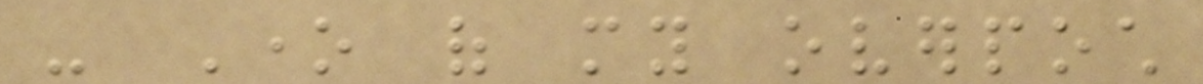- One of my overpoch
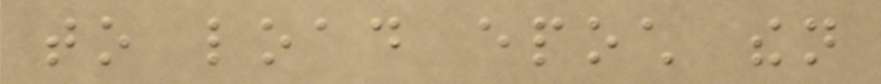to load epoch then
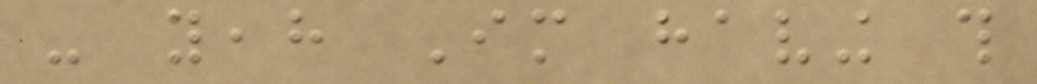- yeah Im having this
